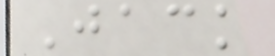Jack
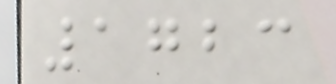1723
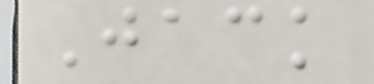Jack
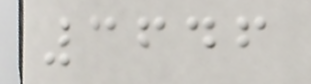3646
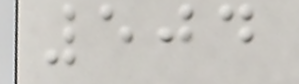504
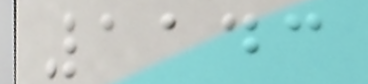1143
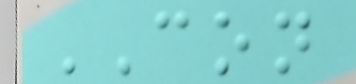CON
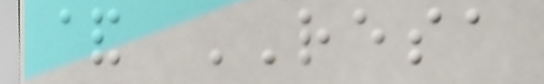& RESA
